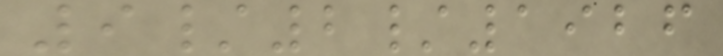9/2/1926
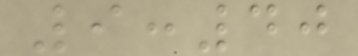9:40
